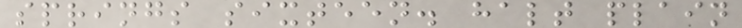springs sixteen. halt plain
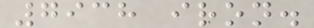7938 iron.
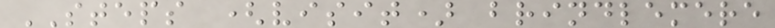STEPS (visit) brindlemere
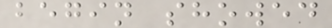begin showed
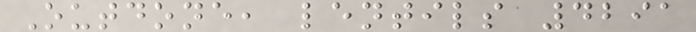Outdone, lentils 4291
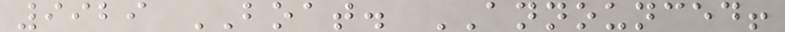9929 BOAT. ANNOUNCED!
